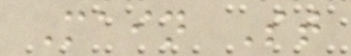Main St
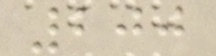200
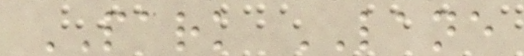PARK LANE
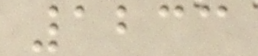1233
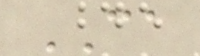CA
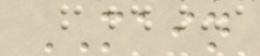MAIN
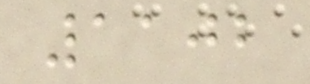1102
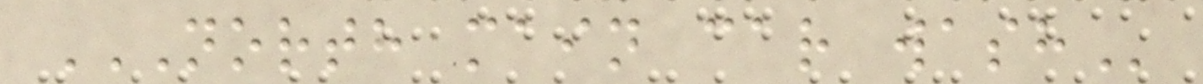NORTH MAIN CAR WASH
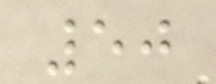50
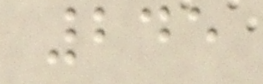245
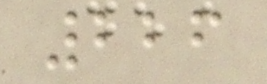226
